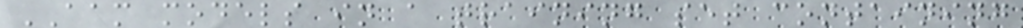AAM models in a training set containing
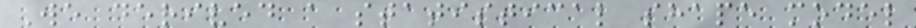We derived a statistical shape model
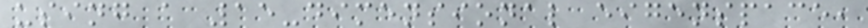using a 15-dimensional eigenspace,
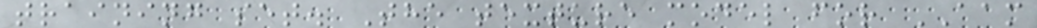training set. The texture model for AAM
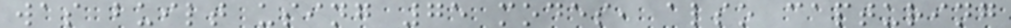was built using 75 modes, also capturing
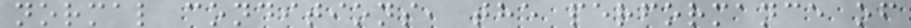normal conditions, the performance of
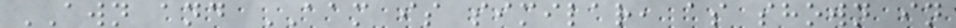AWN and AAM is similar, as shown in
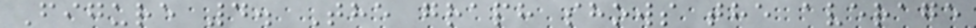Figure 4. The graph shows the average
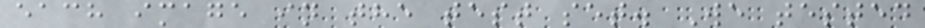each image in the test set. We tested
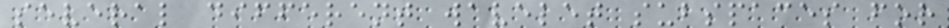several different wavelet subspaces for
